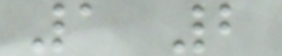1 2
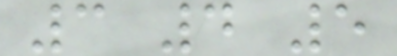3 4 5
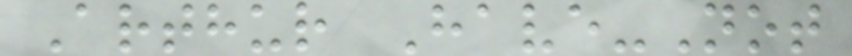Arthur Have-Not
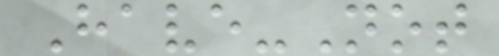Have-Not
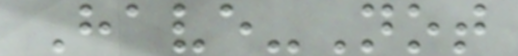Have-Not
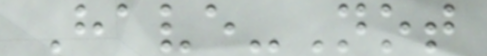Have-Not
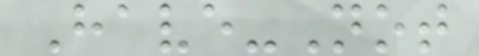Have-Not
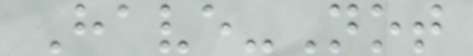Have-Not
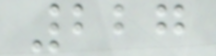227
